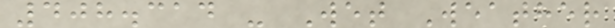408.314 - Wet Weather
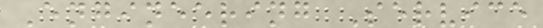Engineering Service
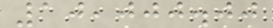10,000.00
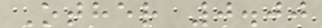Other 0.00
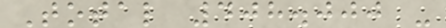Total 408.000 -
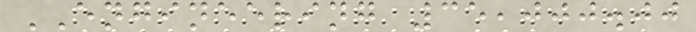ENGINEERING 35,000.00
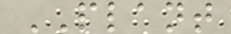PLANT
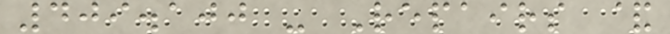409.100 - Repairs &
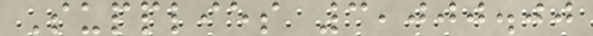Supplies 3,000.00
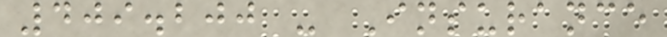409.200 - Insurance
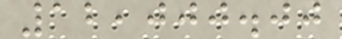12,000.00
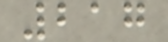217
